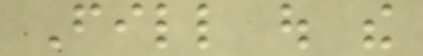Fill out the
